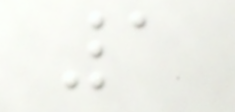1
